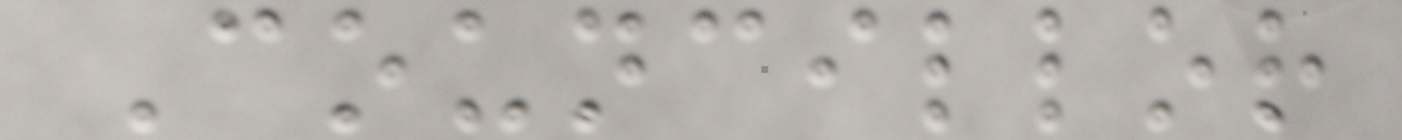Councillor
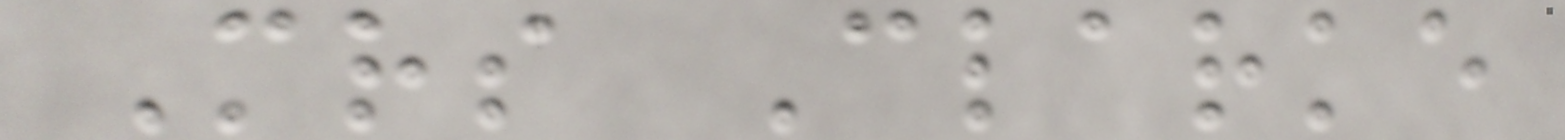Mrs Clarke
